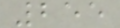255
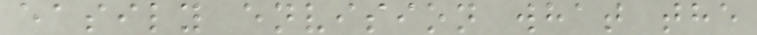easily envision what the
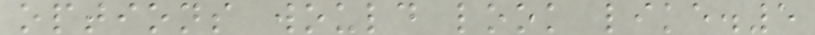options would look like.5
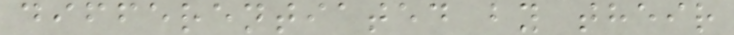differentiated by their
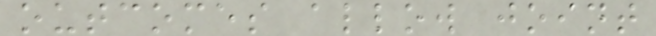outcomes allow joint
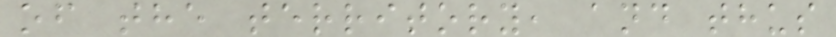of the territory, and thus
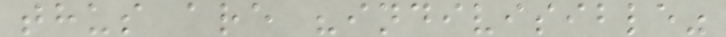thus are "indivisible"
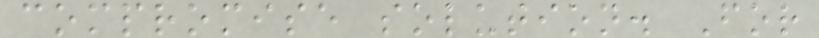compromise solution. For
